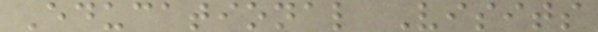Educational Visits
